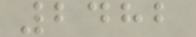2482
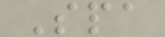Spa
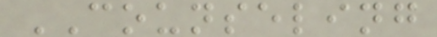COUNSELING
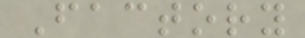Factory
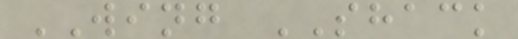WING SHACK
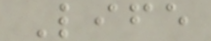Life
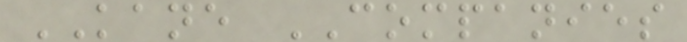KANE COMPANIES
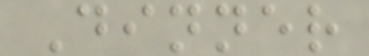Dinner
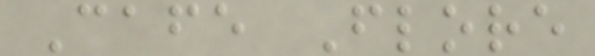Cafe Flore
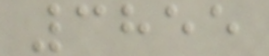3855
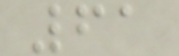61
